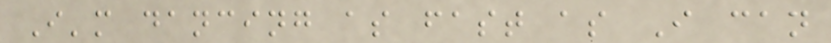I'm dancing as fast as I can
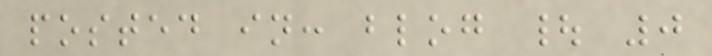posted in: blog | 0
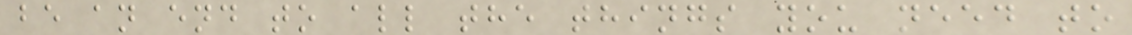be an end to all the things you need to
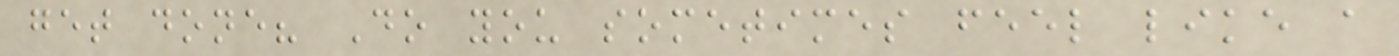get done? Do you sometimes feel like a
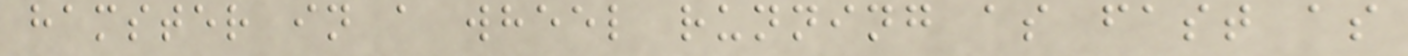hamster in a wheel running as fast as
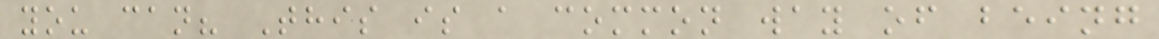you can? This is a common way of being
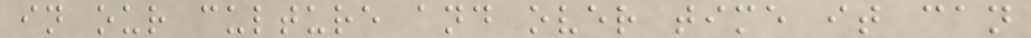in our culture and over time it can
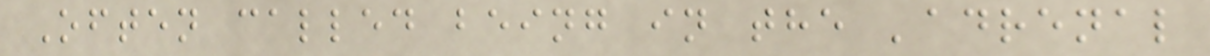Often called being in the 'adrenal
